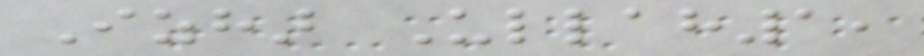Izhar Ullah1,
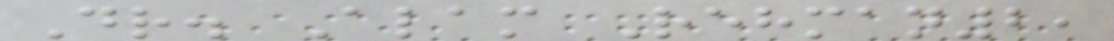Dr. Alam Rehman2,
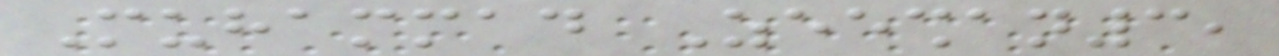Muhammad Zeeshan3,
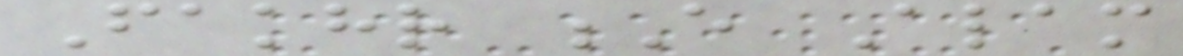Fakhr E Alam
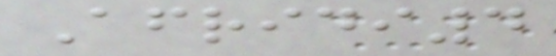Afridi4
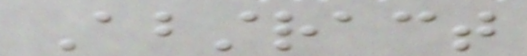Abstract
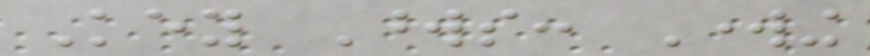Key Words: Working
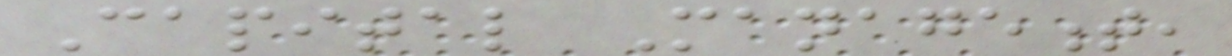Capital Management,
